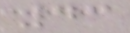43
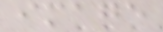image
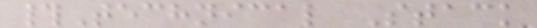#Technical Stack
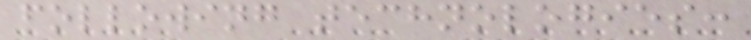following technologies:
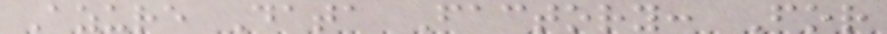Azure Data Factory: For
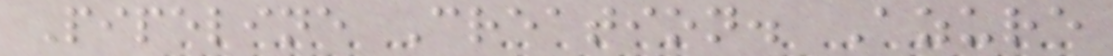Pipeline Creation. Azure
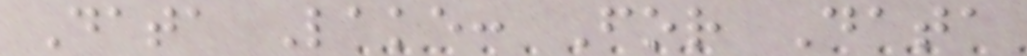Data Lake: For Data
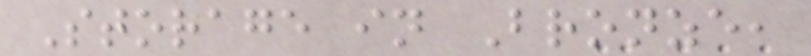Storage in Bronze,
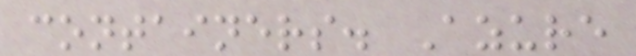containers. Azure
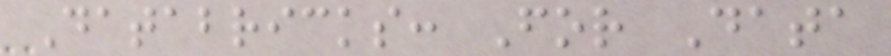Databricks: For Data
